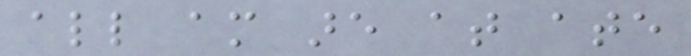all am are at ate
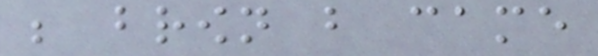be brown but came
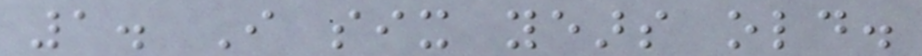1. I six years old.
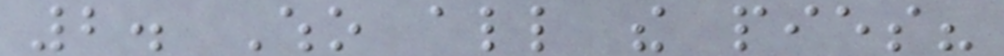2. Who all the pies?
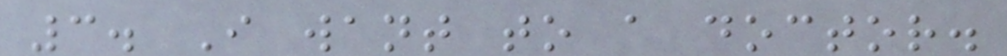3. I want to a doctor.
